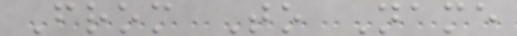From To Name
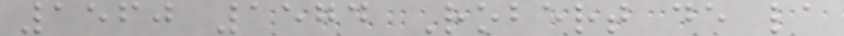1560 1574 Robert de la
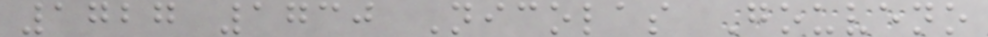1727 1730 Nicolas Gouveno
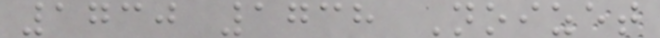1730 1738 Noizet
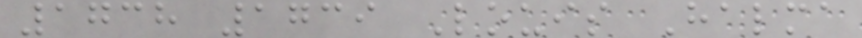1738 1739 Louis Halma
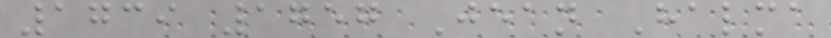1739 1757 Jean Halma
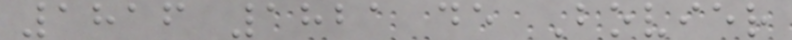1816 1821 de Bovier
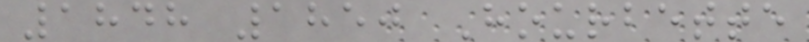1848 1850 Hourbette
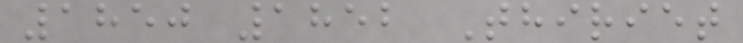1850 1852 Thiriet
